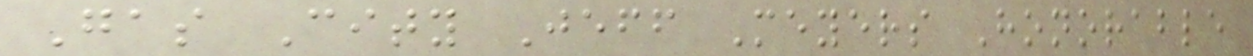Gas City Jeff Meyers Honorable
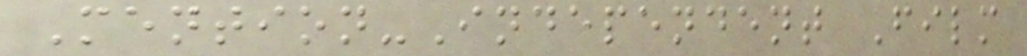Mention-Independent Film
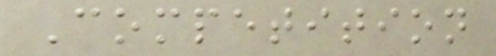Competition
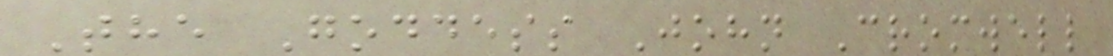The Goddess John Cromwell
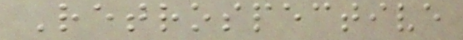Retrospective
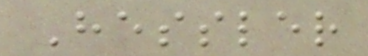Hessler
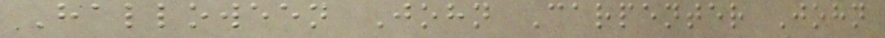Halloween John Carpenter John
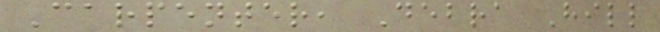Carpenter, Debra Hill
